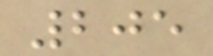205
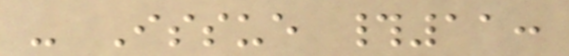- Issue #11:
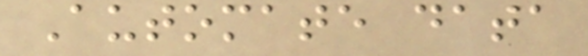Automate data
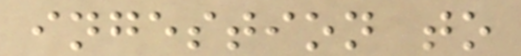ingestion to
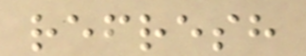refresh
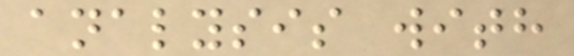analysis with
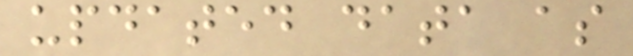updated data as
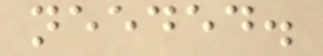needed.
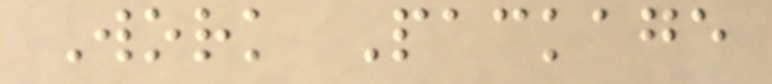Work Package
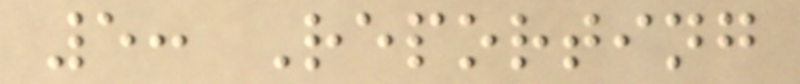5: Reporting
